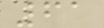61
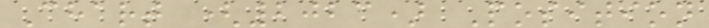Chart (2023) Position
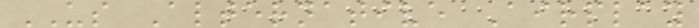US Alternative Airplay
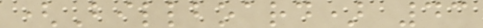(Billboard) 43
